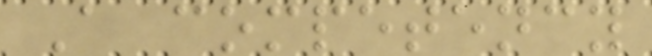A competency
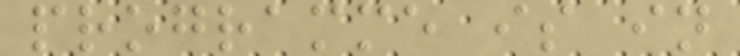programme is in
